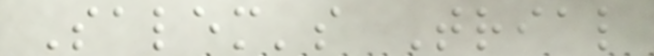Salem's Trial
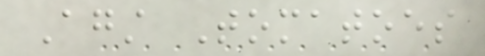Against Tomatoes
